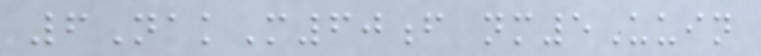6NakM60f nm5Uuin
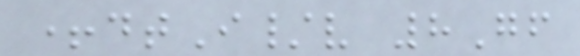+dtI/v 8Gf
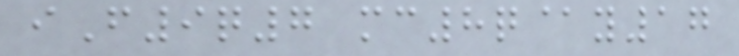iF9q7 mc8q@y17
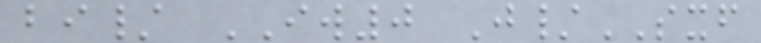bi/ IW0 J/SXF
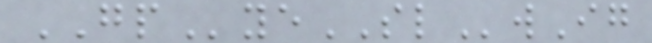GPyeSLwIg
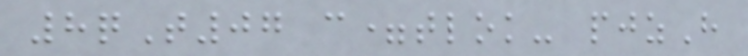8qT07 c=tlok- pjzH
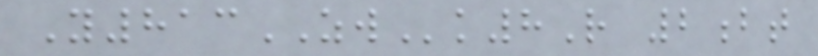Y813ZWk8R 2bt
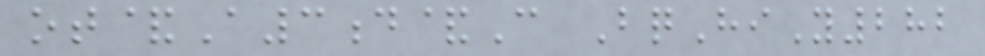ot&A3d&C BqHiY282
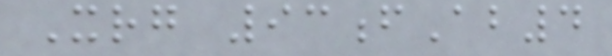Xrg 93fAb4
